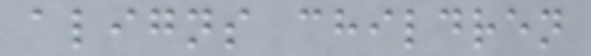aligns children
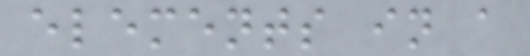elements in a
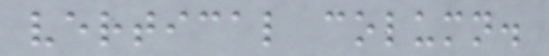vertical column.
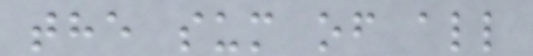the sum of all
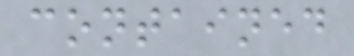contained
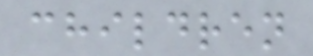children
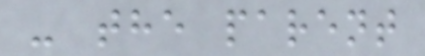- the parent
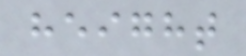height
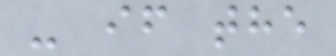- if the
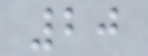20
